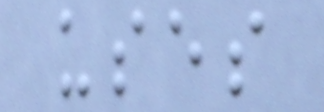uses
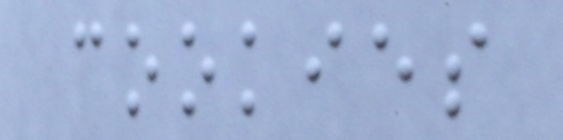cookies
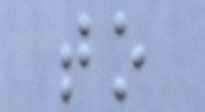to
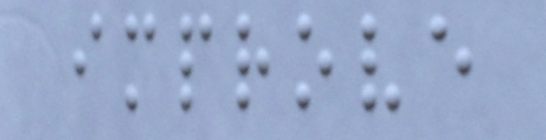improve
